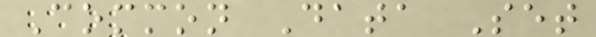Common Data Set
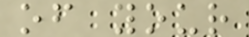of your
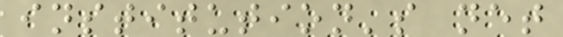institution's net
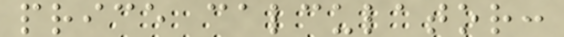price calculator:
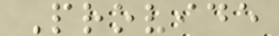Provide
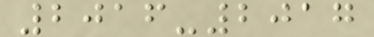2016-2017
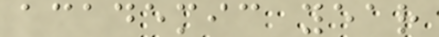academic year
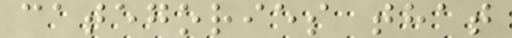categories that
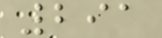291
